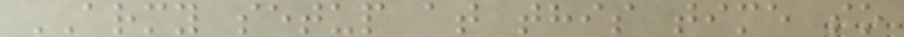ARMY setup at this time so
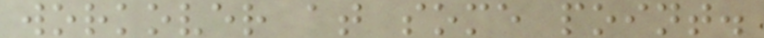workover at some point.
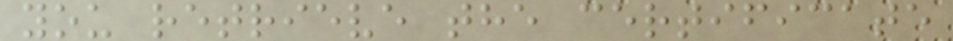you retrieve the certificate
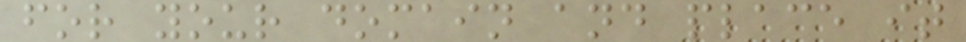for your domain and place it
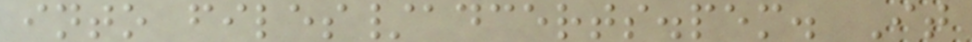into files/adcerts.pem. It
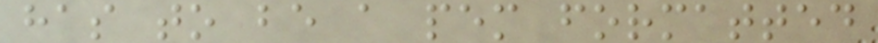has to be a pem formatted
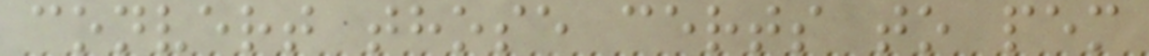convert those certs to pem
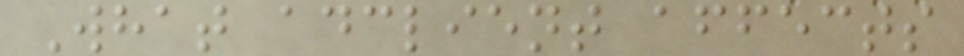What adclient affects
